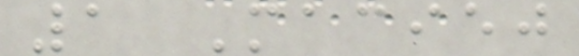1 Maciej
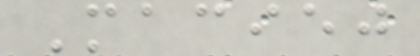Maciej
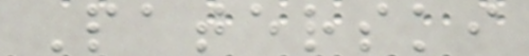Paterski
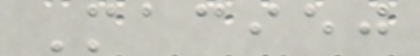Maciej
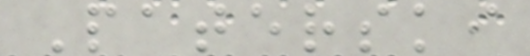Paterski
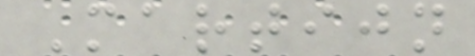Martijn
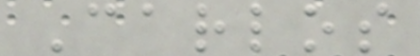Carlos
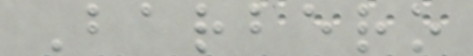Barbero
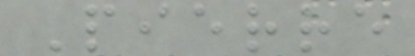Pierre
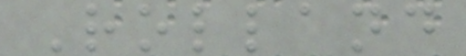Rolland
